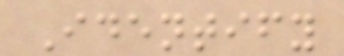Identify
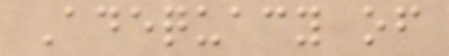Adequacy of
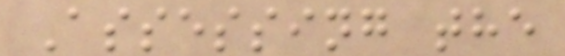Assessing the
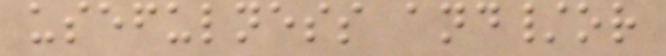usefulness and/or
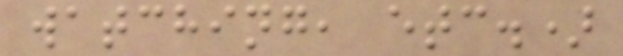watching, etc.)
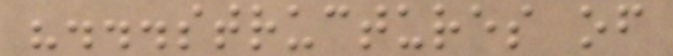"...structures of
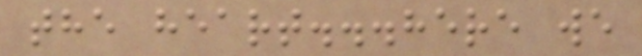the heart...here we
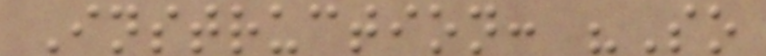Instruction: "So
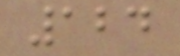124
